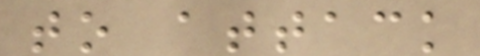to attack
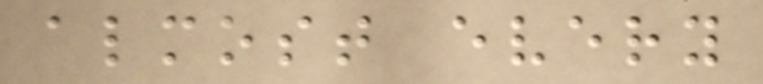almost every
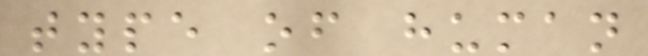type of human
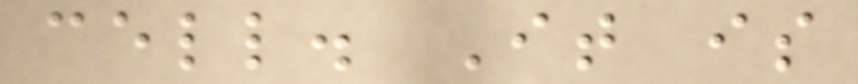cell. It is
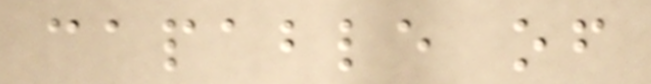capable of
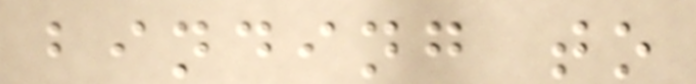binding to
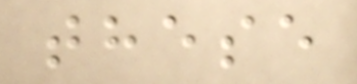these
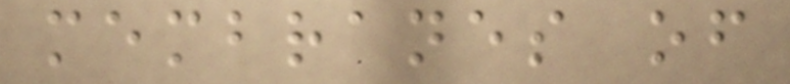membranes of
